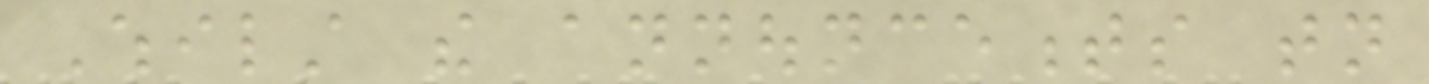Whilst the announcements tonight
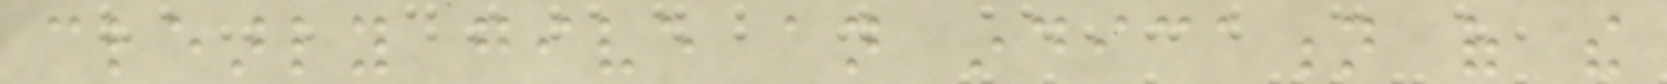clearly give an indication of the
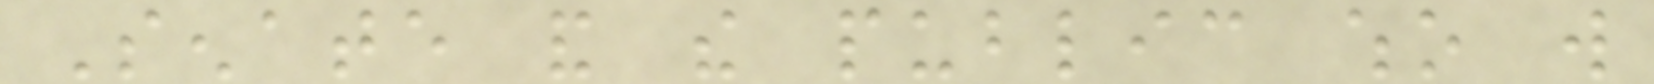Senate and the public who will
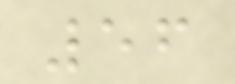56
